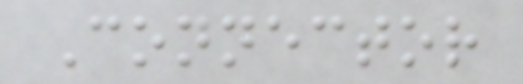Connector
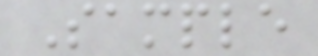Sample
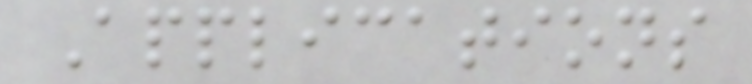Applications
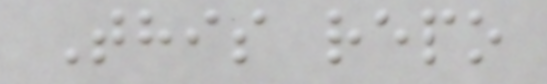This repo
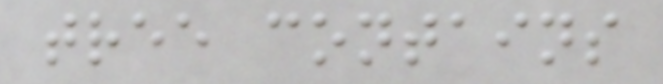tree contains
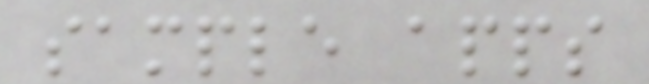sample apps
